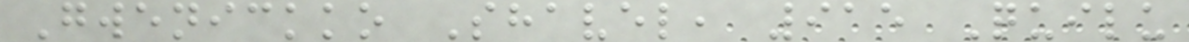Gwenickko Shavel, 915 Quilu
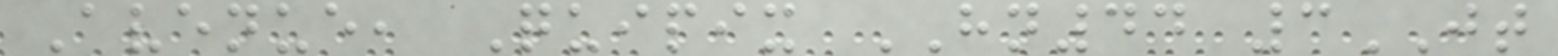Avenue, Quipix HN44 3JT
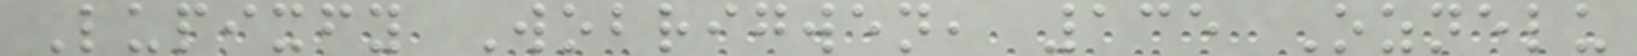Lupixfy Wobrigwen, 135 Oznelu
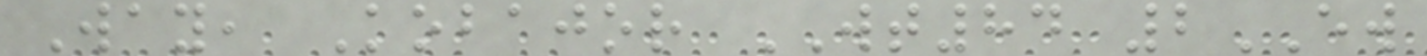Way, Kobajor WT84 2EW
